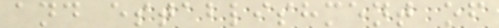and establishment of
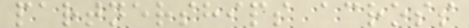partnerships across
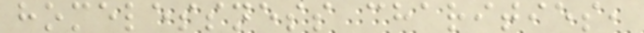homelessness charities,
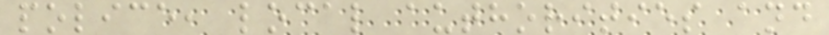police, local authorities and
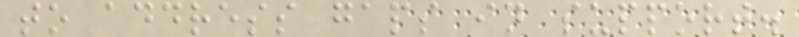to address gaps in support.
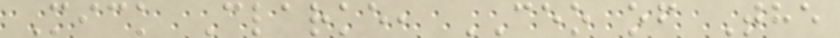Mick Clarke, CEO of The
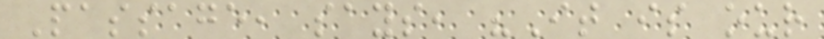Passage, says, "It is our
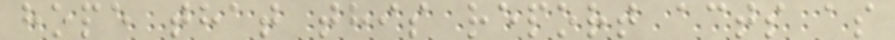hope that this report acts as
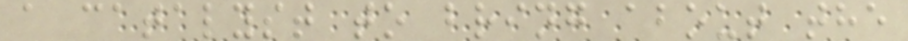a catalyst to bring about the
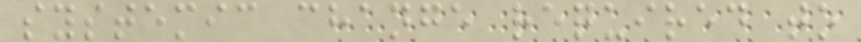systemic change required to
